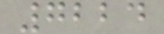7224
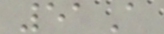51A
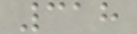318
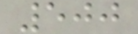500
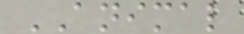ANIMAL
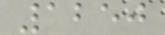1250
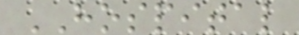HOSPITAL
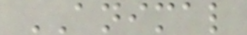ANIMAL
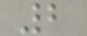2
